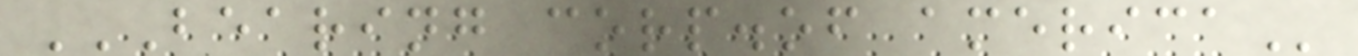BEARING CORP.OF AMERICA
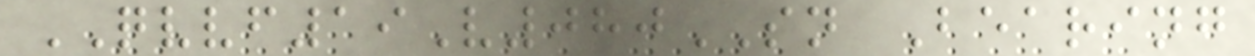QVVF19V080SN Bearing
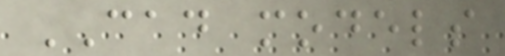CAD models
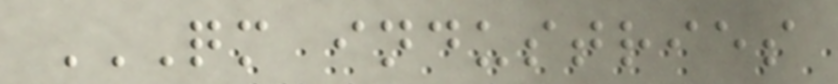QM INDUSTRIES
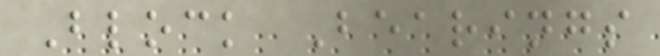Block Bearings
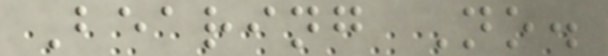Bearing No.
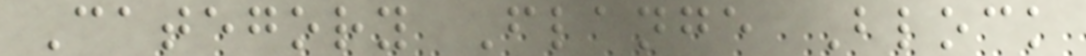Category Flange Block
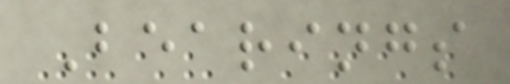Bearings
